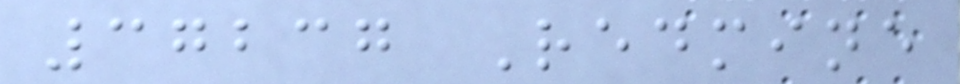37237 Redmine
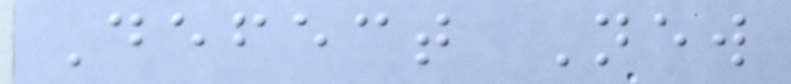Defect New
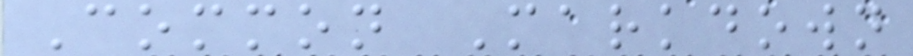Common Markdown
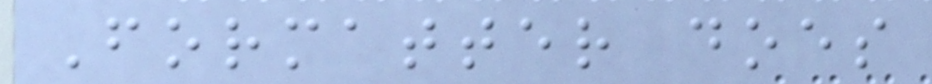Formatter does
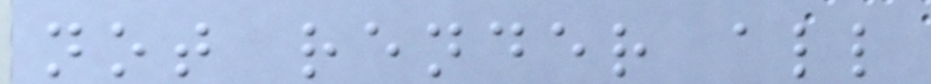not render all
